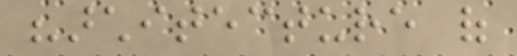"architecture of
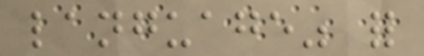language" for
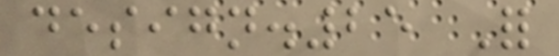design.25 For
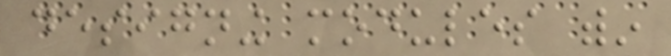designing modules within
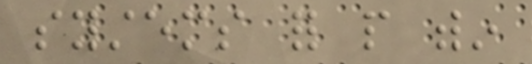systems for people within
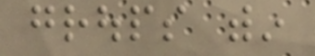groups within
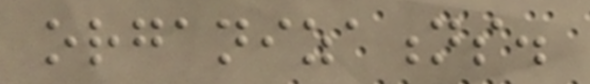organizations.
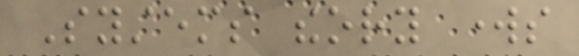Systems theory works
